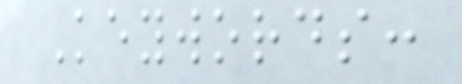Keywords:
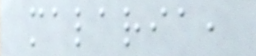malaria,
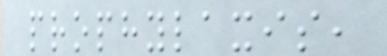prophylaxis,
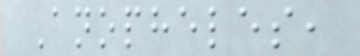Anopheles,
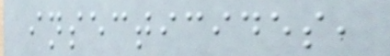insecticides,
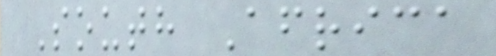South Africa
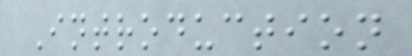Introduction
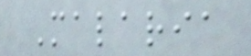Malaria
